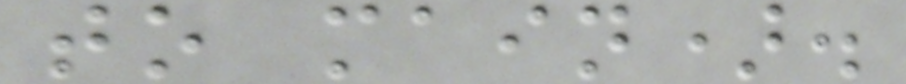to main).
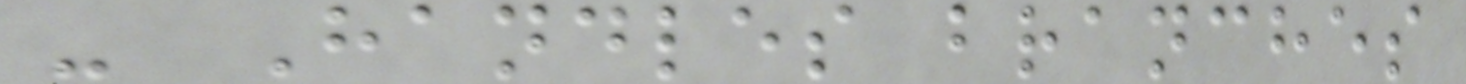- Handles branches
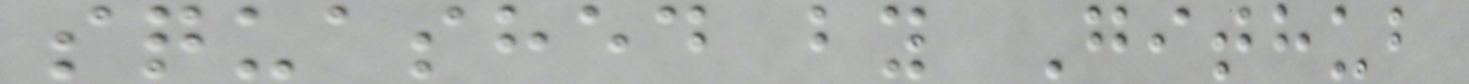squashed by Github
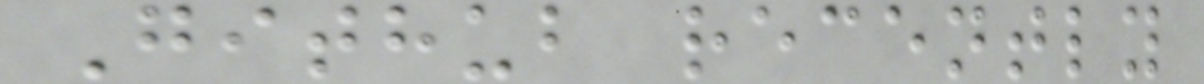Github recently
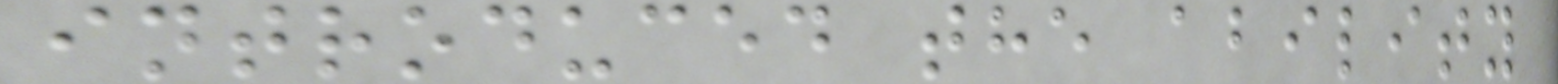introduced the ability
